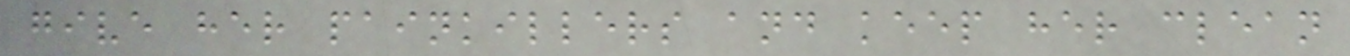give her painkillers and keep her clean
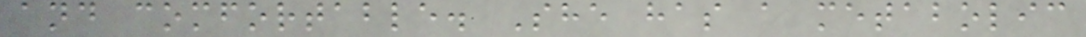and comfortable. She has a metabolic
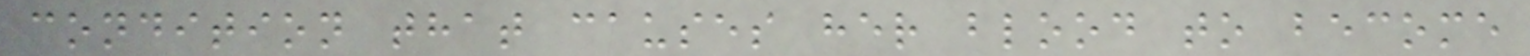condition that causes her blood to become
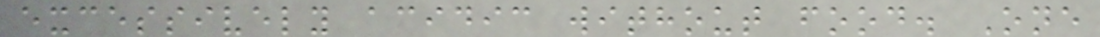excessively acidic without food. One
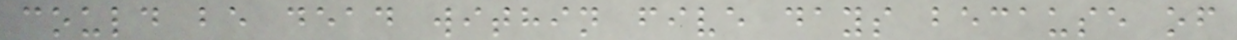could be dead within five days because of
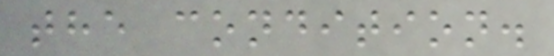the condition.
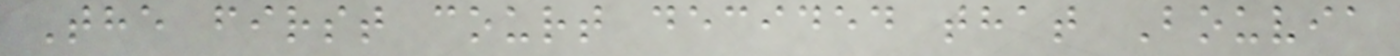The first court decided that Bouvia
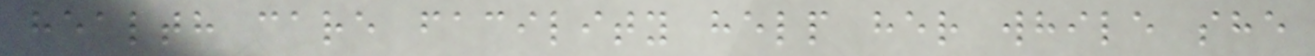health care facility help her while she
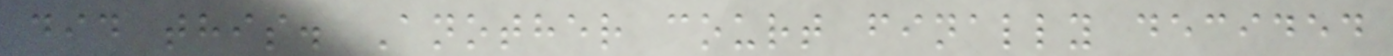did this. Another court finally decided
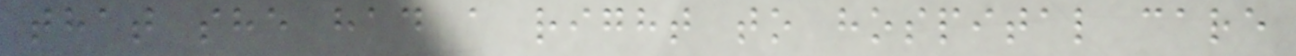that she had a right to hospital care
